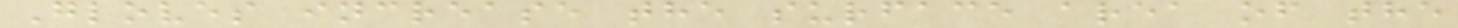Gloves increase the surface area of the
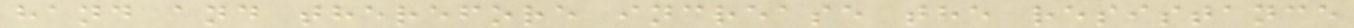hand and therefore increase the resistance
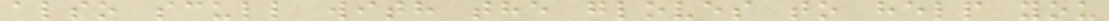also scull with the gloves to help you
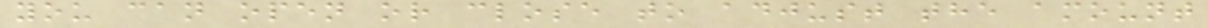you can open or close to adjust the amount
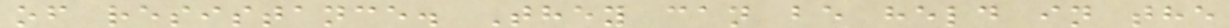of resistance. They can be held in the
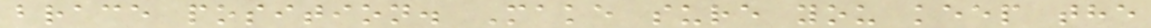brace position. Make sure you keep the
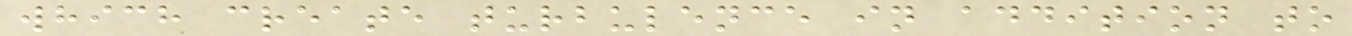which create turbulence in addition to
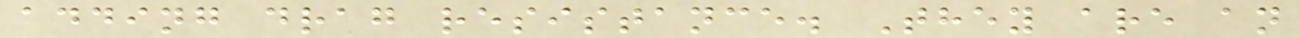adding drag resistance. They are an
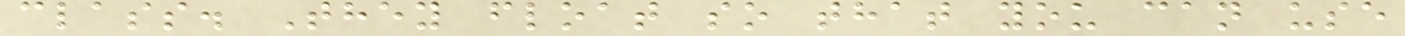class. They float so that you can use
